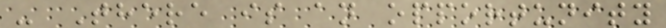- There is an opportunity
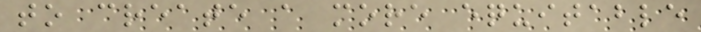to create a more equitable
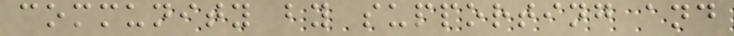community by supporting and
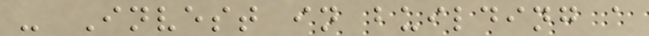- Invest in building a
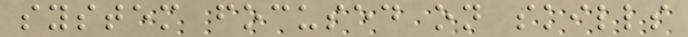system focused on skills
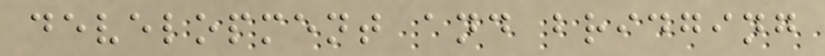development and bridging
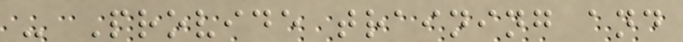- Provide training and
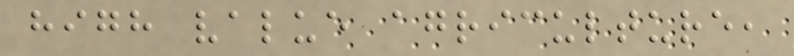high value agriculture,
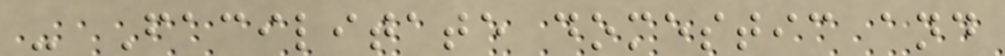- Facilitate domestic and
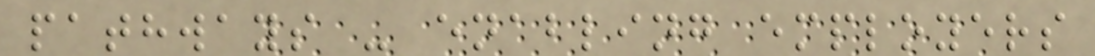pathways - enabling employers
